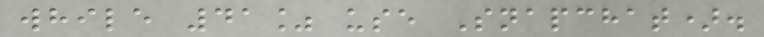while 41% use Snapchat).
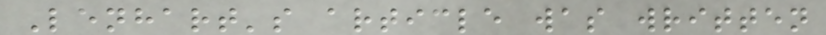Lenhart's article was written
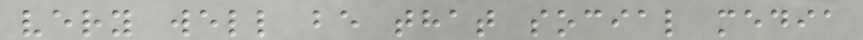very well be that social media
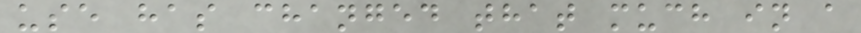use has changed that much in a
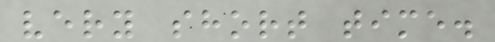very short time.
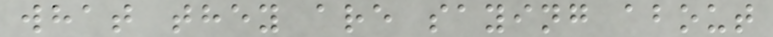what they are saying about
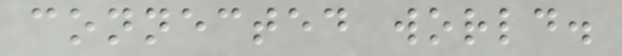connected world.
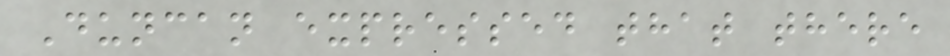Duncan expressed that there
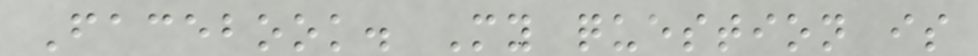Facebook. My question is
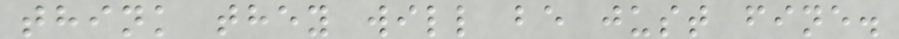think they will be just fine.
